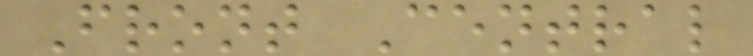Front Central
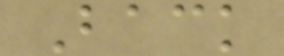Back
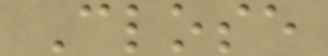Close
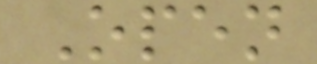Open
